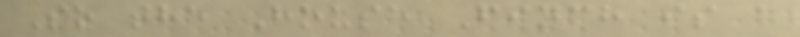So the House Finch is a
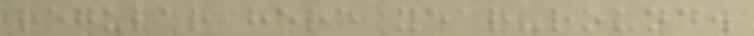regular here year-round.
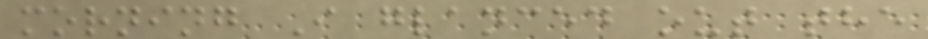morning I glanced out the
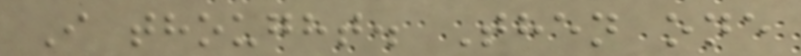I thought. Then one
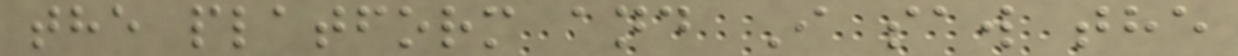the platform and I saw the
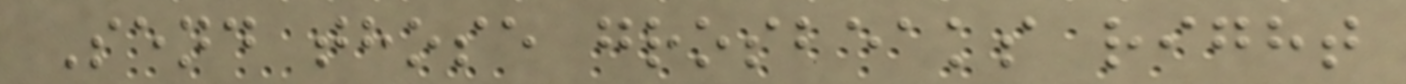Send those grosbeaks right
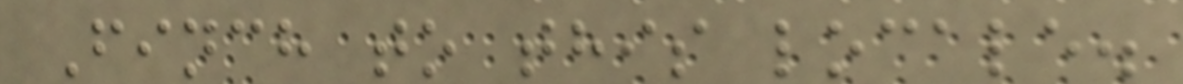Finch to this locale.
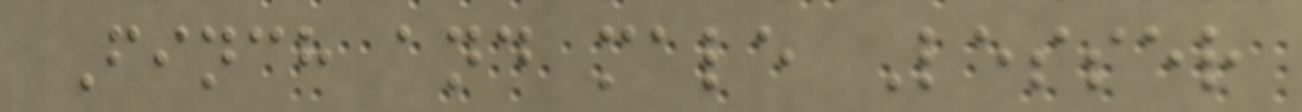Finch and male Lesser
